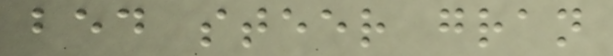bed steer gran
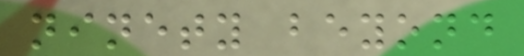ninety beyond
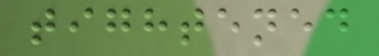tightened
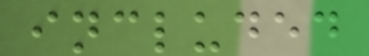included
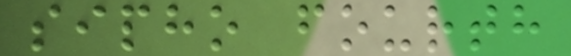sipho fourth
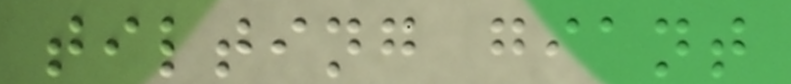tilting giant
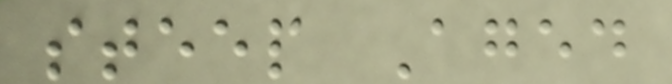steep Aged
